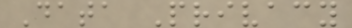Data Privacy
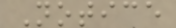Notice
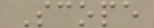Scope
